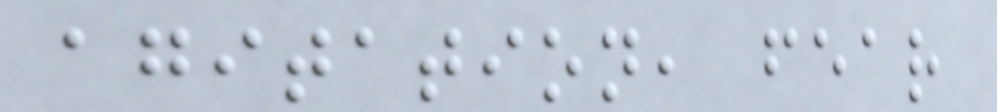agitation, fear
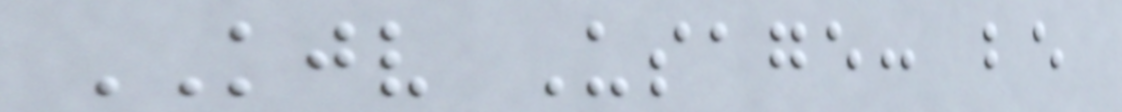KJV Usage: be
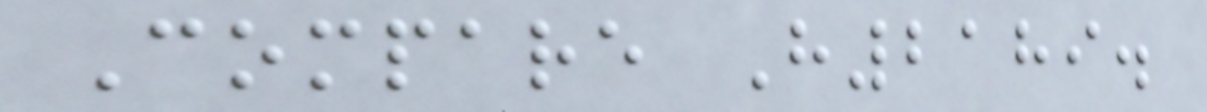Compare H2189.
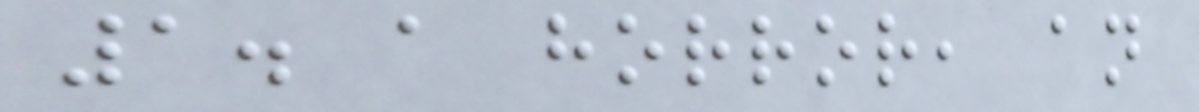1. a horror, an
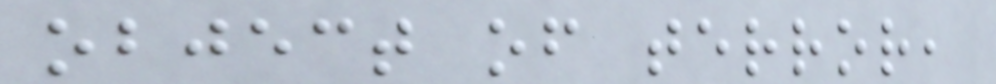object of terror,
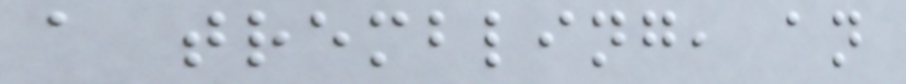a trembling, an
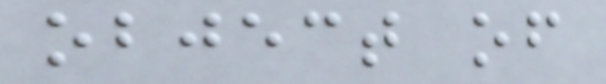object of
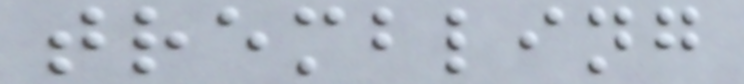trembling
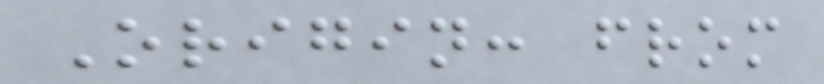Origin: from
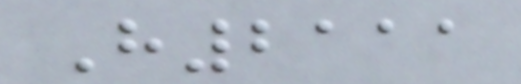H2111
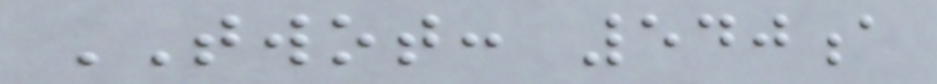TWOT: 540a
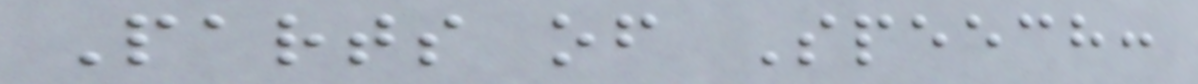Parts of Speech:
